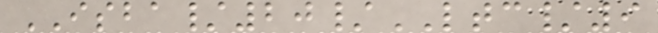ISBA/20/LTC/9
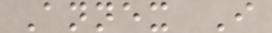Annex I
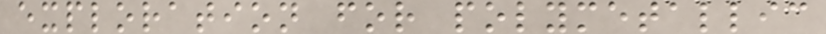exploration for polymetallic
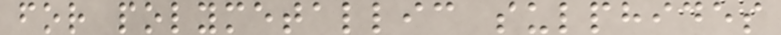for polymetallic sulphides
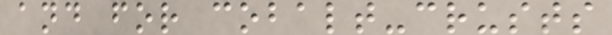and for cobalt-crusts
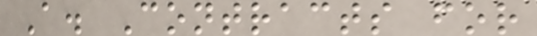A. Contracts for
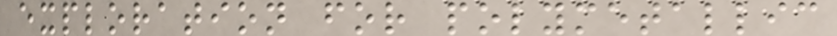exploration for polymetallic
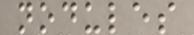nodules
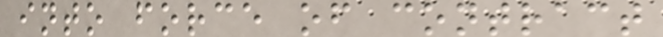into force of contract
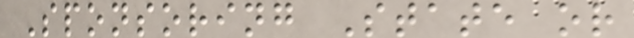Sponsoring State or
